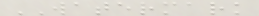WATERMARK
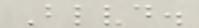Blvd.
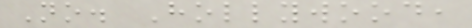No. Hollywood,
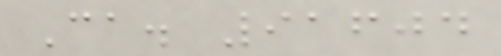Ca. 91604
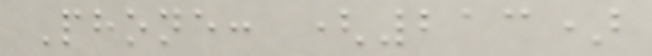Phone: (213)
